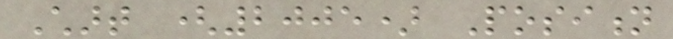Chart (2005) Position
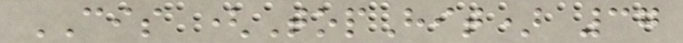CIS (TopHit) 37
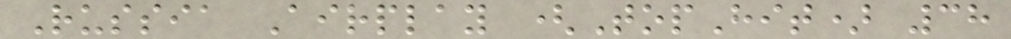Russia Airplay (TopHit) 38
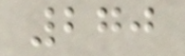270
